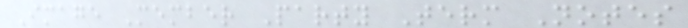Image Member Party Term Notes
